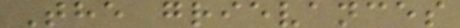The grievances
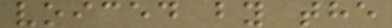voiced by the
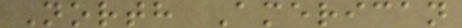North American
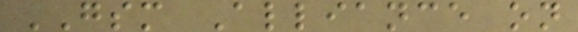GSM Alliance on
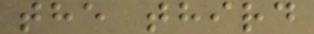the third
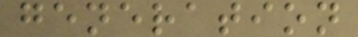generation
